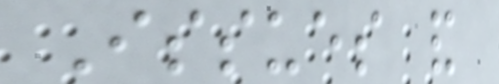Issues and
